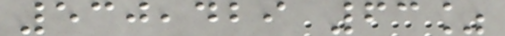530,429 63%
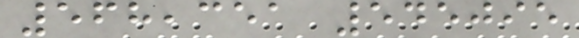568,351 545095
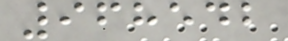968542
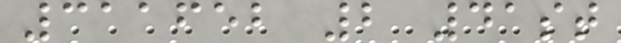311652 2 41st
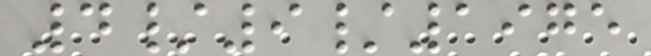4/9/1975
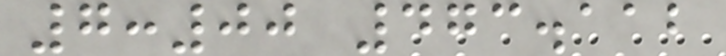7:00 473.112
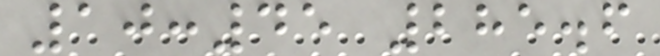10:45 285.6
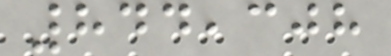844,308
